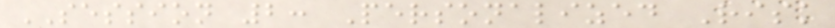SESSION 2: Personalized Risk
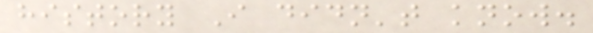history I didn't know.
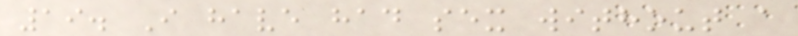19. I have had sex without a
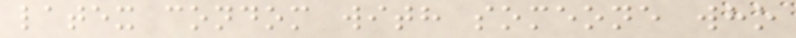latex condom with someone who
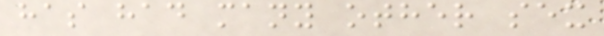has had many other sex
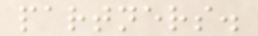partners.
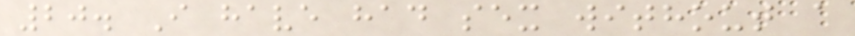20. I have had sex without a
